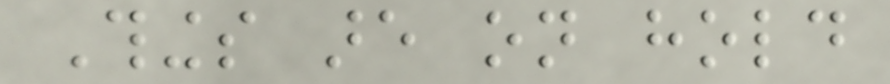Things are on hold
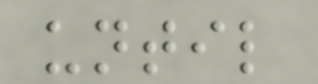until
